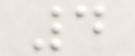4
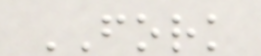FORK
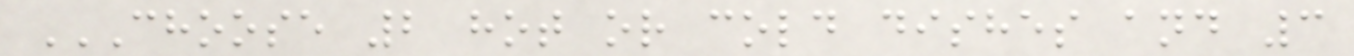CHOOSE 2 HOT OR COLD DISHES AND 3
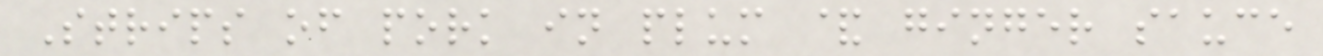Strips of pork in plum & ginger sauce
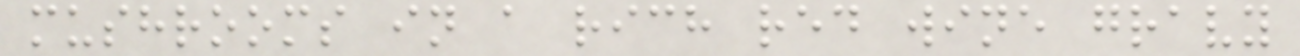mushrooms in a rich red wine gravy
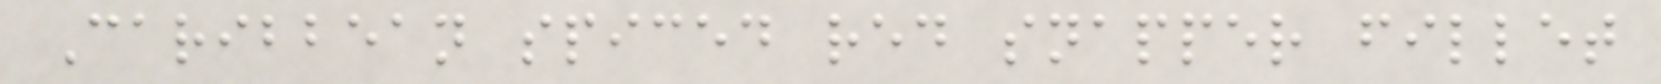Caribbean spiced red snapper fillet
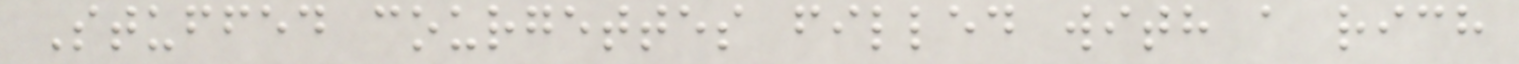Stuffed courgettes filled with a rich
